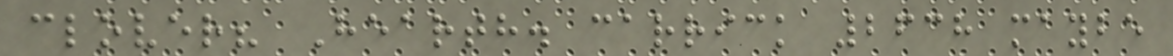clover? Hearth. carrick 2638 maybe
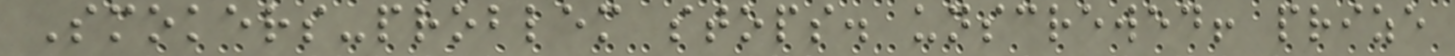Smokers-problem stops. unscrewed! prize
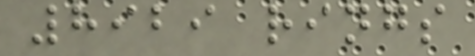8929 rings
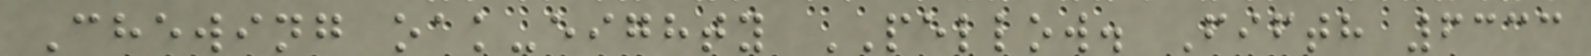Chewing oak-eighty PELLOW. Fifth 6333
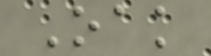Oak
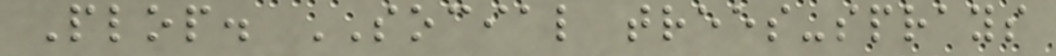Plop. SOCIAL trees-sprays
